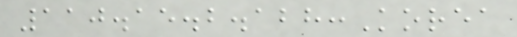110.15.2.128:Korea
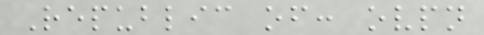Republic of: ovpn
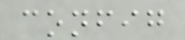config
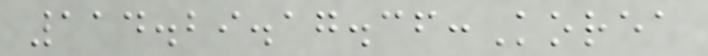114.29.17.36:Korea
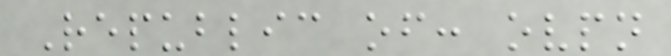Republic of: ovpn
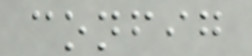config
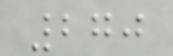270
